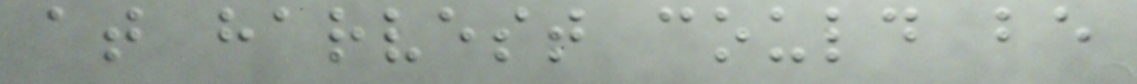at harvest could be
